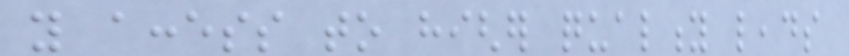you access to higher quality leads
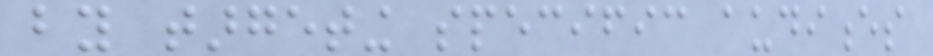by targeting specific audiences
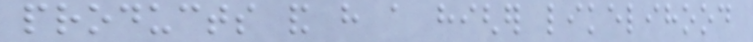products and have a higher likelihood
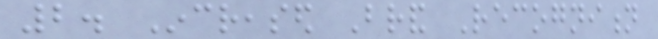2. Increased Brand Recognition
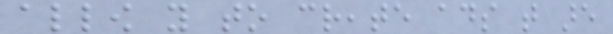allow you to create ads that are
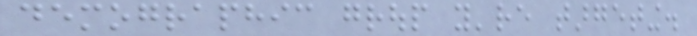demographic group you're targeting.
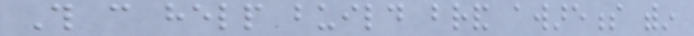This can help build brand awareness within
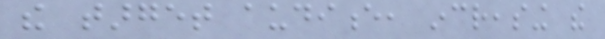the target audience, increasing the
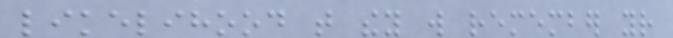likelihood that they will remember your
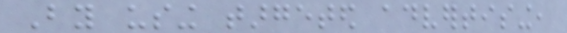By using targeted advertising,
